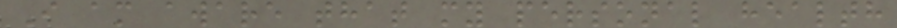I am aware that my personal health
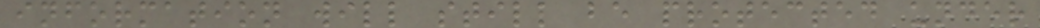information will still be protected under
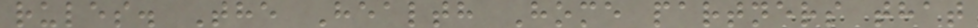rules. The Health Home partners that
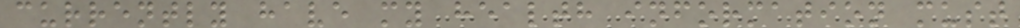currently have my health information must
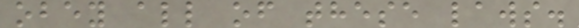obey all of these laws.
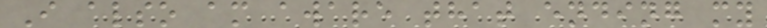I also am aware that ending my
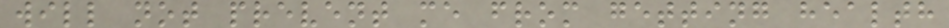will not prevent me from getting health
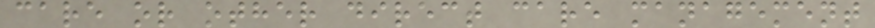care or other direct care management
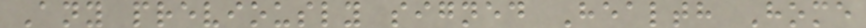Any previously signed Health Home
